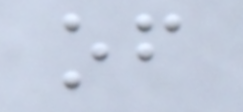of
